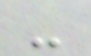-
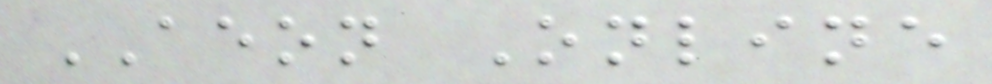AEON Online
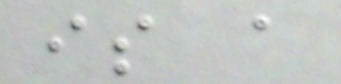is a
